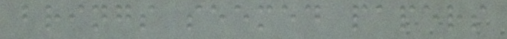brings seemed papers
